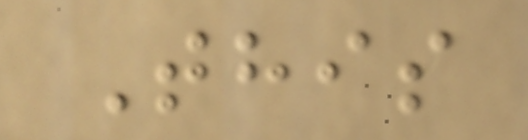This
